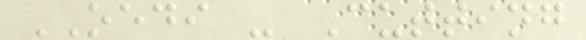OEDI - Cutting
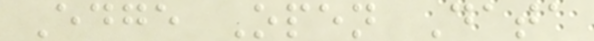Edge Open Data
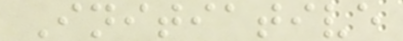Initiative
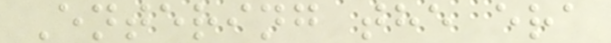Entering the era
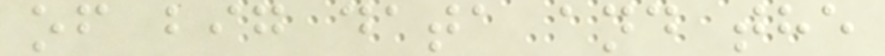of big data and the
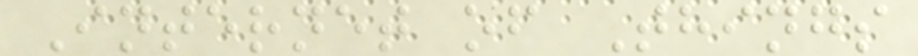Internet of Things
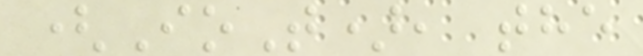(IoT), the
